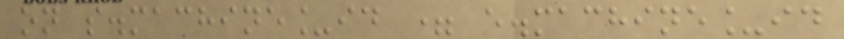on s.machine_id = e.machine_id
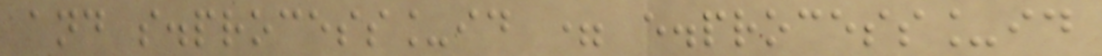and s.process_id = e.process_id
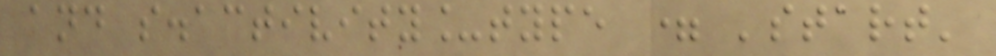and s.activity_type = 'start'
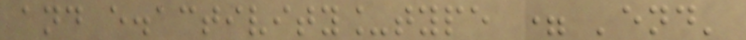and e.activity_type = 'end'
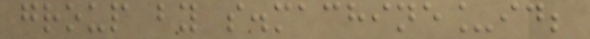group by s.machine_id;
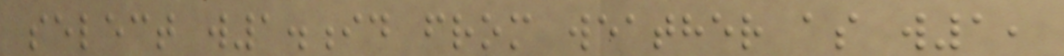select w1.id from weather as w1,
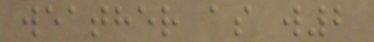weather as w2
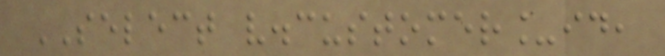SELECT v.customer_id,
